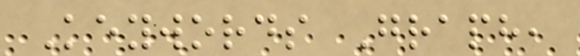Keywords Graph,
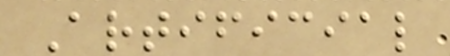Artificial
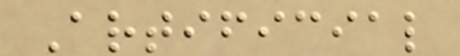Artificial
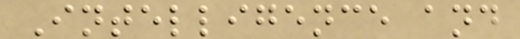Intelligence and
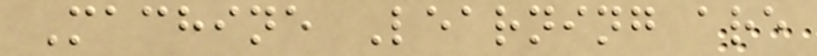Machine Learning are
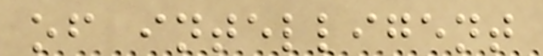of intelligent
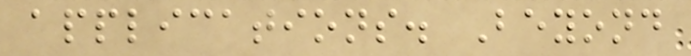applications. Beyond
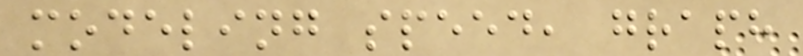modeling speed, graph
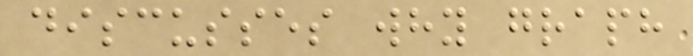discusses why graph
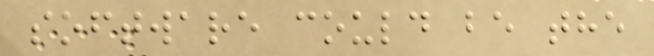software could be the
